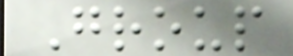Group
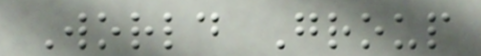World Group
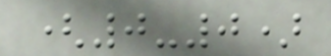(0-0)
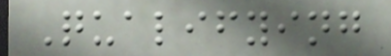Qualifying
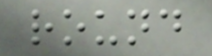round
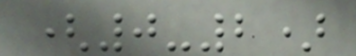(0-2)
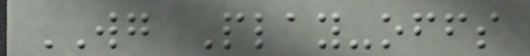WG Play-offs
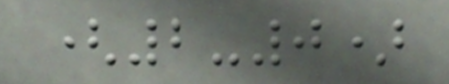(2-0)
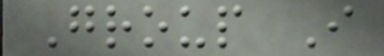Group I
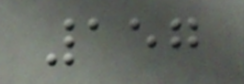157
